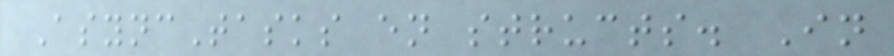AsyncTasks en structs. In
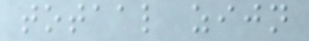totaal zijn
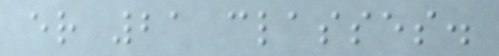er 21 classes.
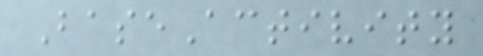BaseActivity
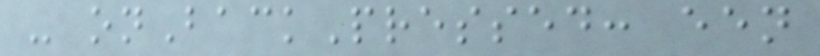- onBackPressed: een
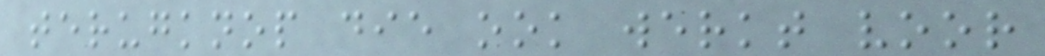terugknop die ook werkt voor
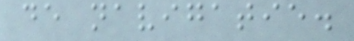de navigatie.
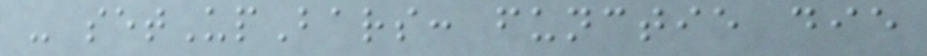- setUpBars: functie die
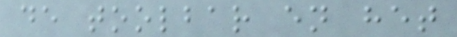de toolbar en het
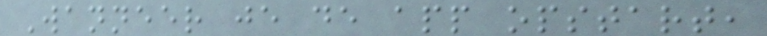Wanneer je de app opstart,
